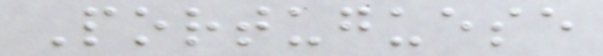Portuguese
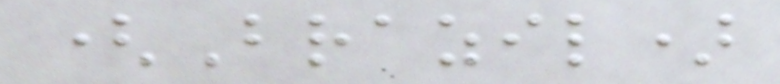(Brazil)
